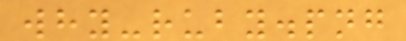why-ruby.png
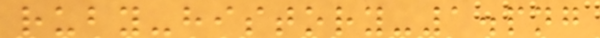ruby-history-1.png
